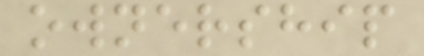ownership
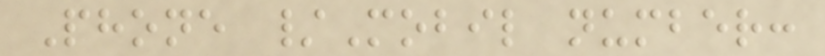Phone /Mobil number:
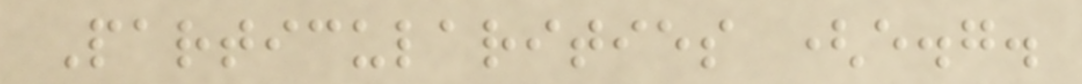Particularities (e.g.
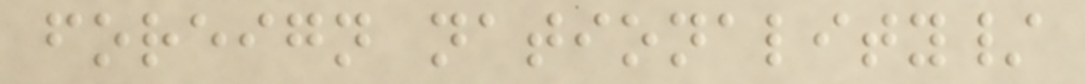foreign nationality/
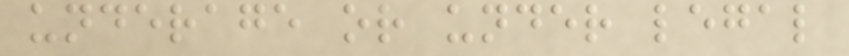underage or under legal
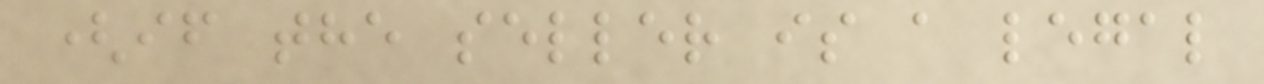(if the seller is a legal
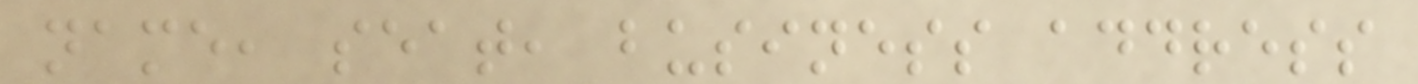name, seat, business address
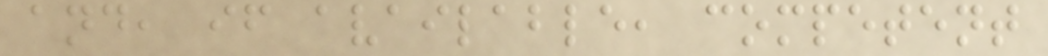and, if available, competent
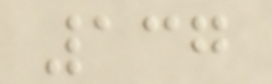137
